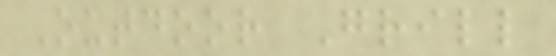Outdoor Grill
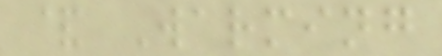& Warming
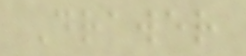Drawer
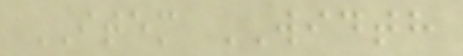ITEM WIDTH
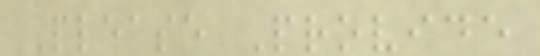Please Provide
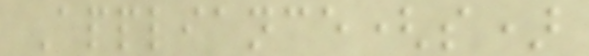Appliance(s)
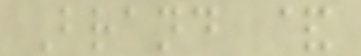Brand &
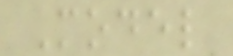Model
